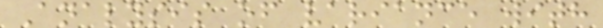Analysis of variance with
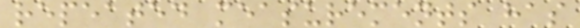repeated measurements has
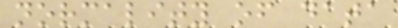normality of data
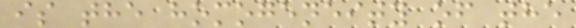is the homogeneity of the
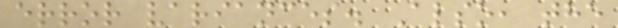error variances. Also, the
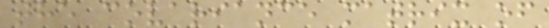the covariance matrix of
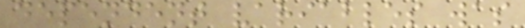dependent variables was
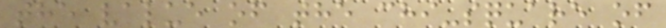the value of the chi-square of
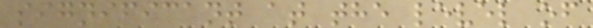significant at the level of
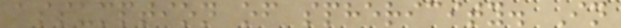assumption of sphericity. In
